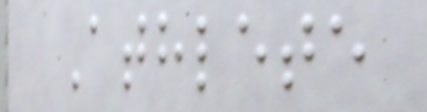Athlete
